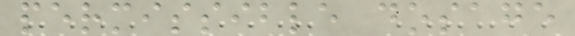permissible dosage
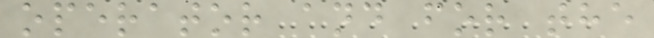operator and for the
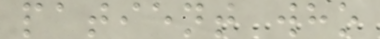patient who
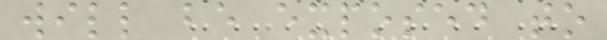will be exposed to
